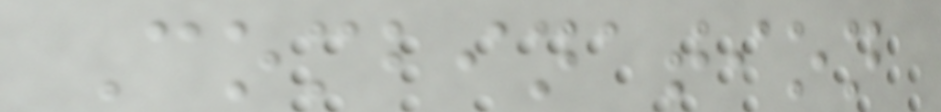Combination
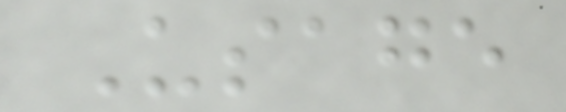Usage
